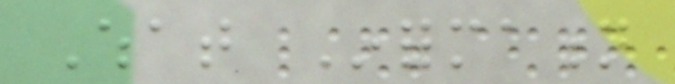What Information
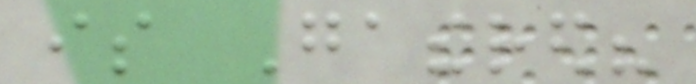is Gathered?
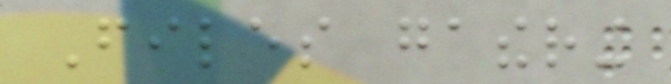Files gathering
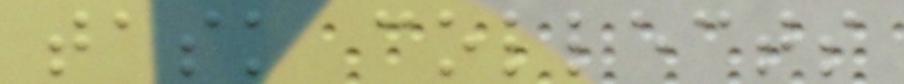task collects
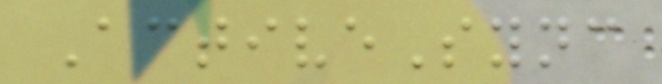ActiveSync
